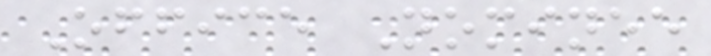Office Nominee
